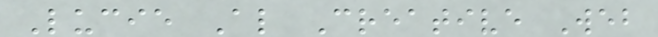Lucie Al Creative Web
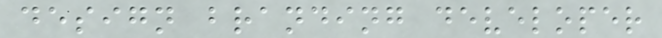design branding developer
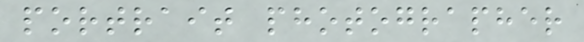portrait photographer
